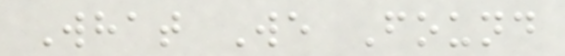What We Found
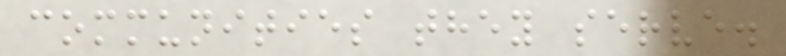communities they serve.
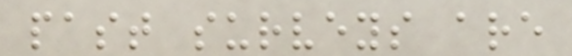past surveys are
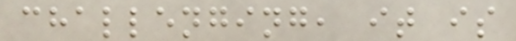challenging, it is
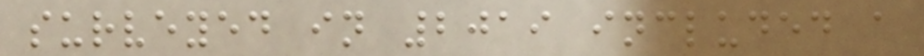surveyed in 2019 included a
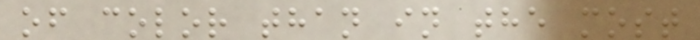of color than in the most
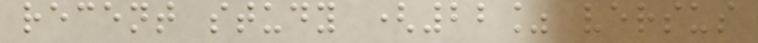recent study (22% versus
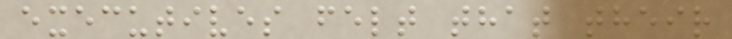executives felt that their
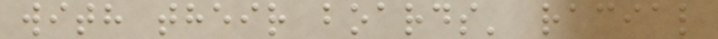with their boards' racial
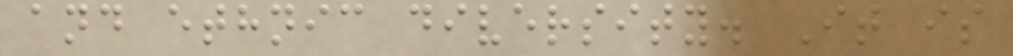and ethnic diversity. It is
